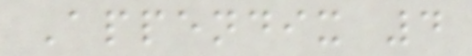Appendix 4
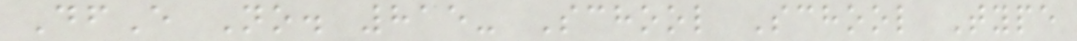DfE No. 815- School School Type
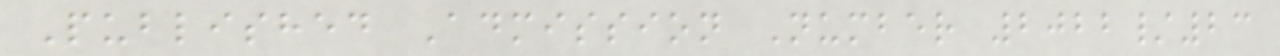Published Admission Number 2022/23
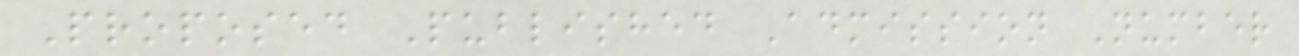Proposed Published Admission Number
